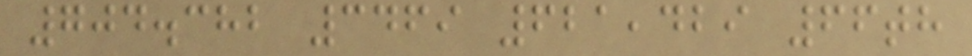704.382 3469 621,429 66th
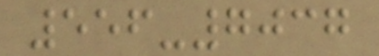556-7037
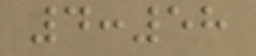4:58
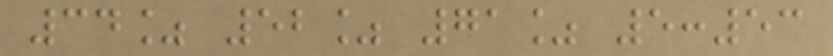34% 52% 71% 5:53
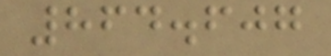864.607
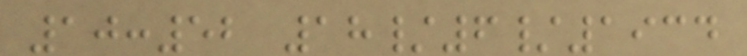10:52 18/6/1934
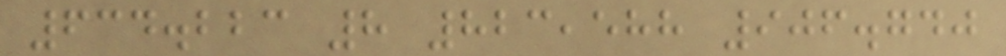634.223 8 823,588 906.740
